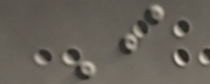I
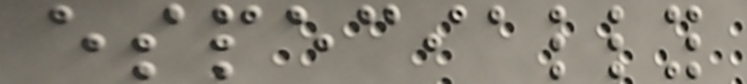especially
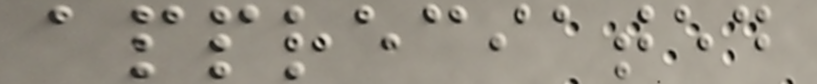appreciated
